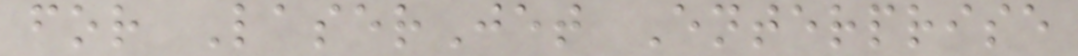for LaserJet Enterprise
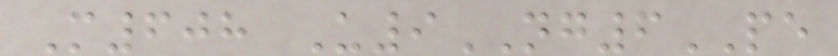M608 U9NG6PE
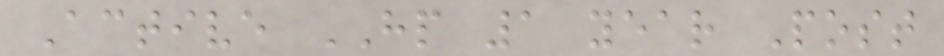Active HP 1 year Post
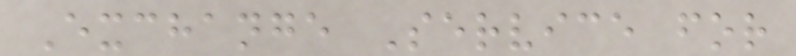Exchange Service for
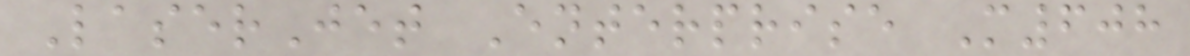LaserJet Enterprise M608
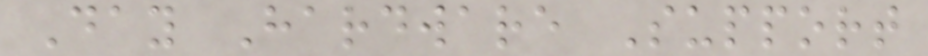Day Hardware Support
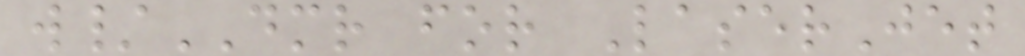w/DMR for LaserJet
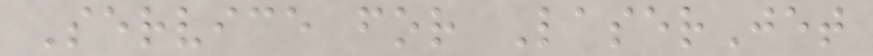Service for LaserJet
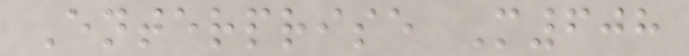Enterprise M608
